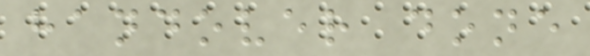handover done
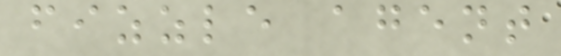fizzle agent
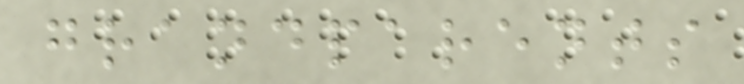grandparents
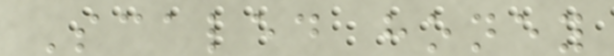Scaled honey
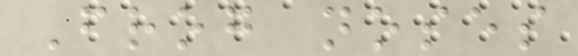Frog noses
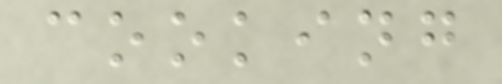cooking
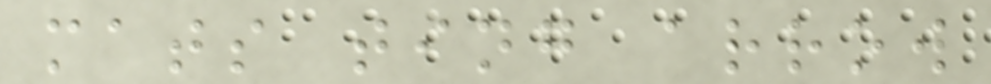mats ting arrow
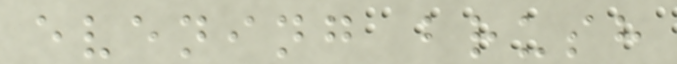evening brush
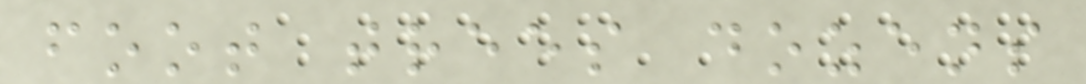foot trees dozens
